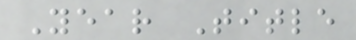Year Title
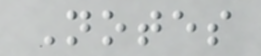Notes
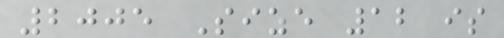2005 Size 12 is
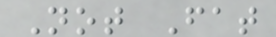Not Fat
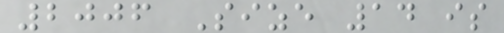2006 Size 14 is
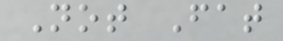Not Fat
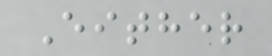Either
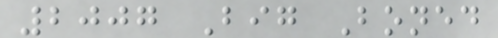2007 Big Boned
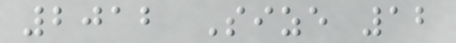2012 Size 12
